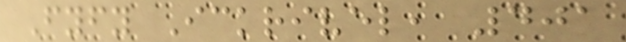Fyfy Ickrivel, 401
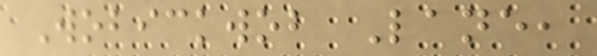Wobickwob Lane,
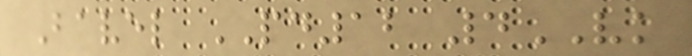Bavel PD12 4VK
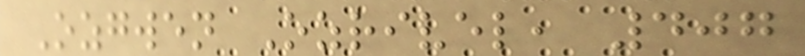Ozgwen Ozrivel, 407
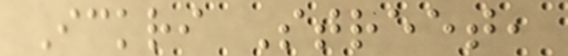Ickri Street,
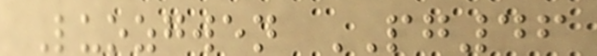Luozgwen PG46
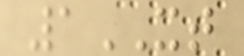1XT
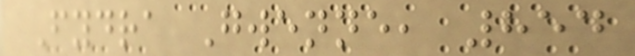Fydra Gwenne, 854
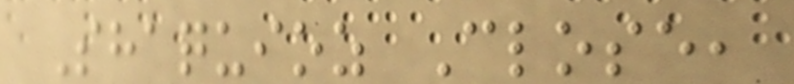Shaquioz Close,
